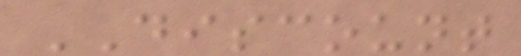DISCOUNT
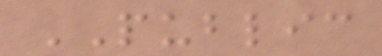PUBLIC
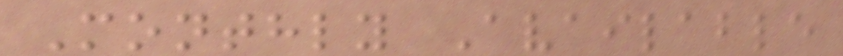Monthly Available
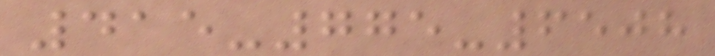415-775-6508
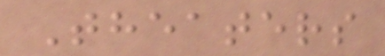Theaters
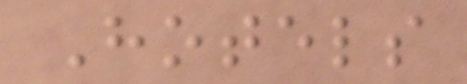Hotels
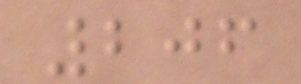206
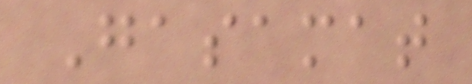Gasamat
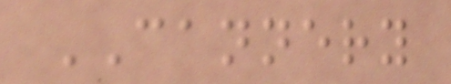CANNERY
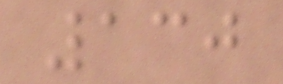130
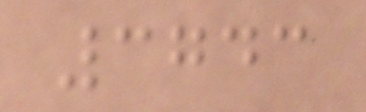3743
